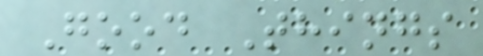Good Things
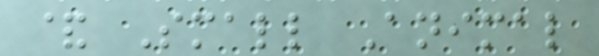& Small Animal
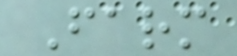Farm
